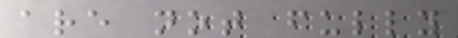are not fully
